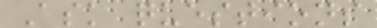Ask questions
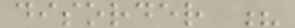disorder ?
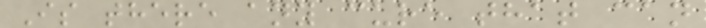Is there any cure that can
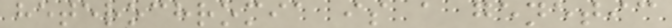heterochromia is a genetic
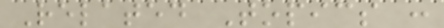Related Topics :
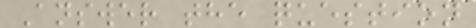Answer the question
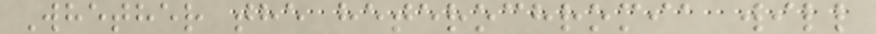Whether the heterochromia will
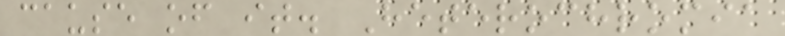cause of it. Heterochromia
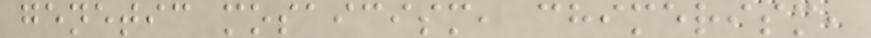genetic mosaicism, chimerism,
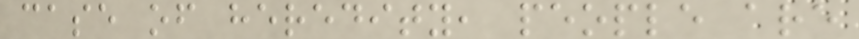case of heredity, people are
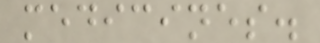medicines.
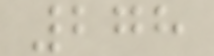278
